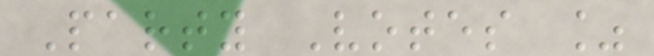Party Votes %
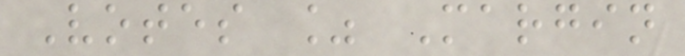Votes % Margin
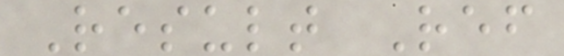Result Ref
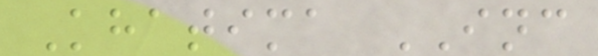Khatima INC
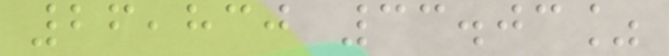26,830 33.03%
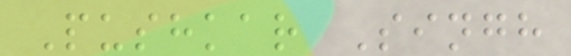Pushkar Singh
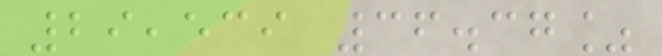29,539 36.37%
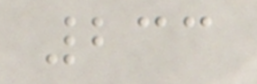233
